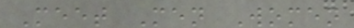Meet Men Women
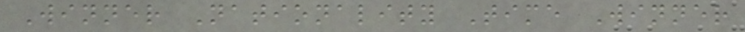Winner Nationality Time Winner
